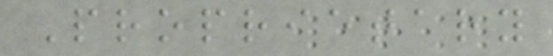Proprietary
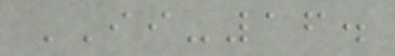II-16.
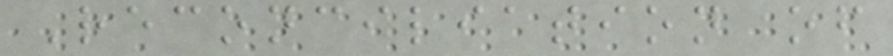Reconciliation of
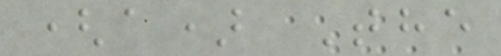(a) The
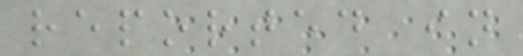reported in
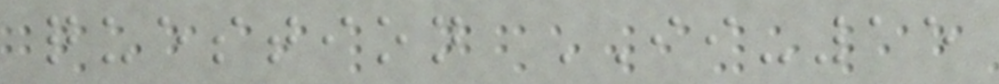question II-15
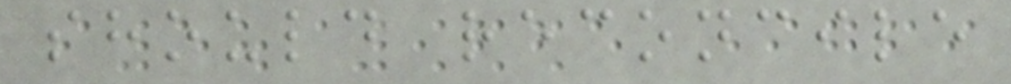should reconcile
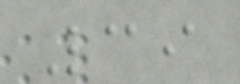39
